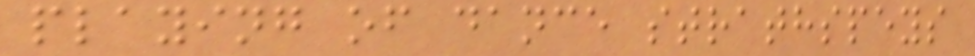playing of dance strathspeys
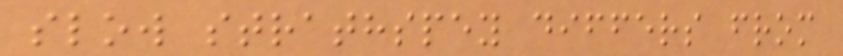slow strathspey differs from
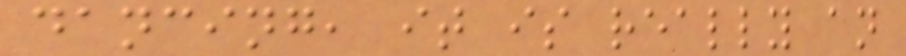dancing, it is really an
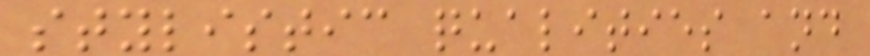stylistic qualities and
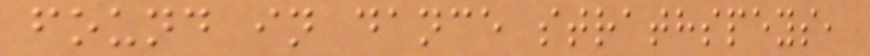found in dance strathspeys,
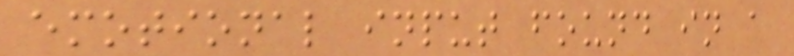emotional input found in a
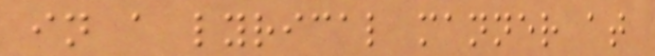in a lyrical manner at
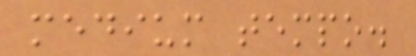medium tempo.
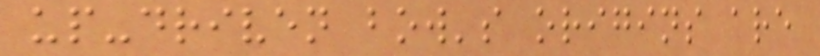up-driven bow's origins are
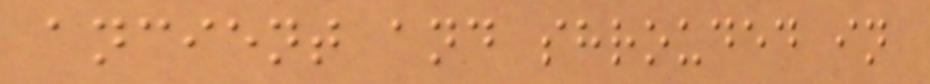ancient and shrouded in
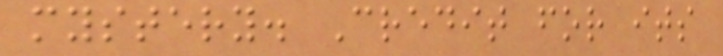mystery. Credit for its
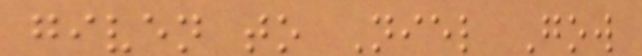given to Niel Gow
